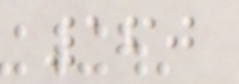160
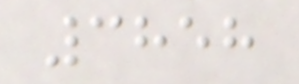3858
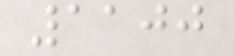1100
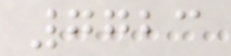7723
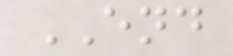END
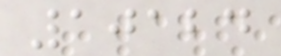10124
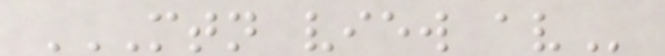MTN VIEW AV
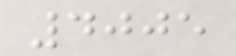4005
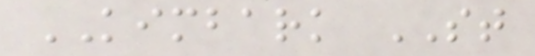KIMBARK ST
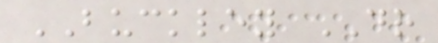BUCKLEY DR
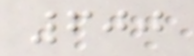600
